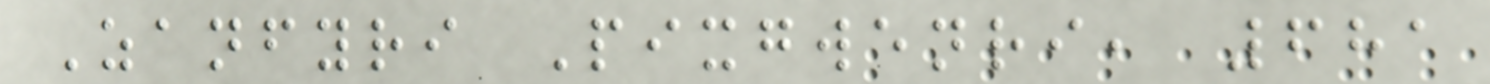Zanfyri Pixgwenri, 681
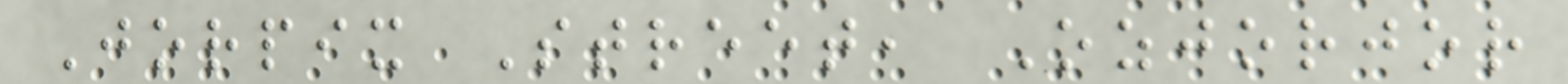Jorpix Street, Ozjorjor
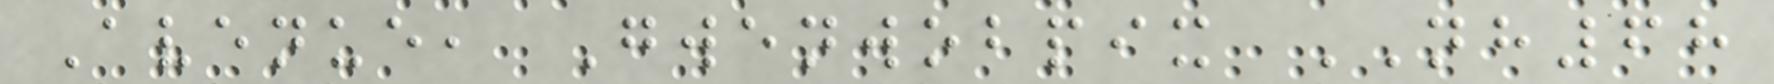Avenue, Gwenwobpix NH68
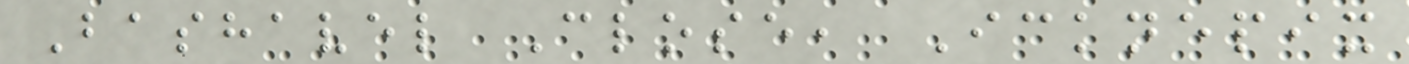Bashavel Close, Icknepix
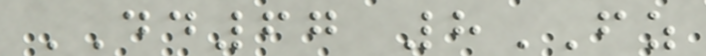DD67 8FZ
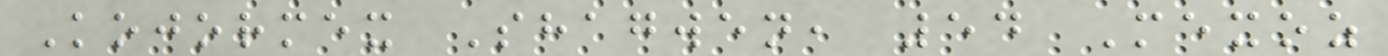Kojormex Shagwen, 54 Mexoz
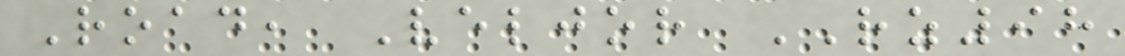Road, Veljor RZ98
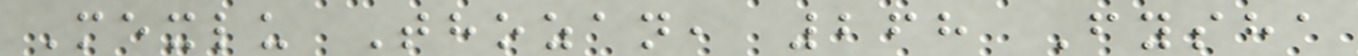Mexlu Thozan, 268 Fysha
